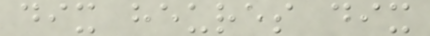dix heures dix
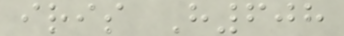iris H608
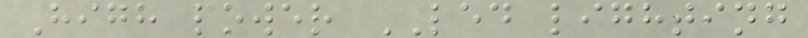High power LED lighting
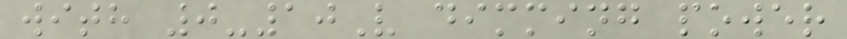with 0-10V dimming power
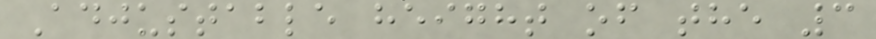Adjustable height of the 3
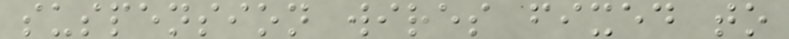suspension wires fixed to
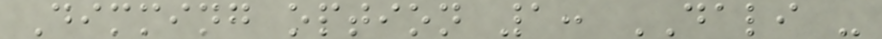Dimming option 1: DALI -
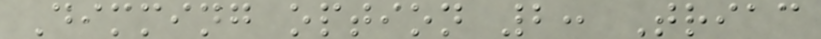Dimming option 2: Triac
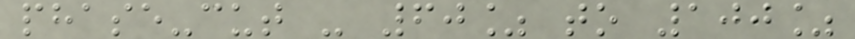phase-cut - 60% to 100%
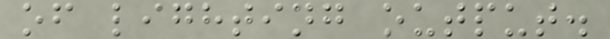of lighting output.
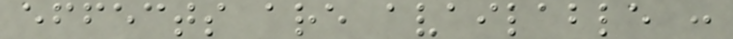effects are available :
